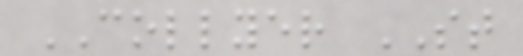COLLYER ST
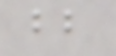bb
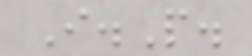I.P.
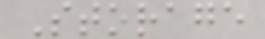Storage
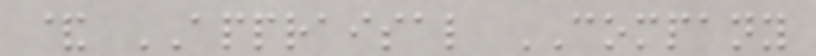& APPRAISAL COMPANY
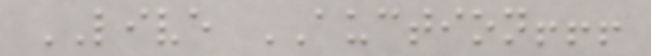LIVE AUCTION!!!
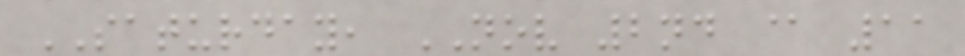SATURDAY, NOV 2nd @ 11
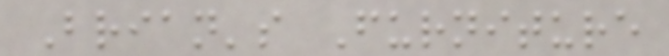Brian's Furniture
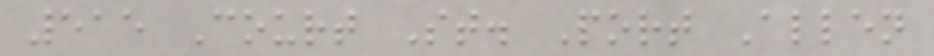515 Court St. Port Allen
